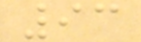93
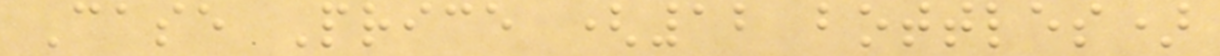Case Price (12 bottles)
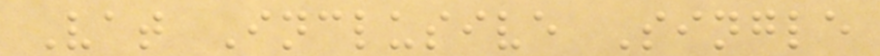Vat Inclusive Single
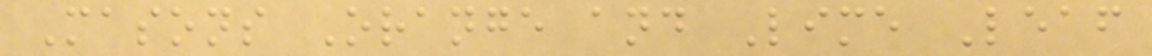Masons Orange and Lime Leaf
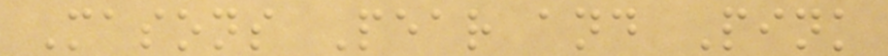Masons Pear and Pink
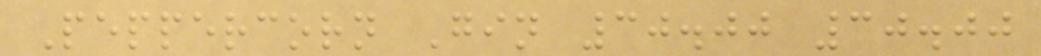Peppercorn Gin 30.00 30.00
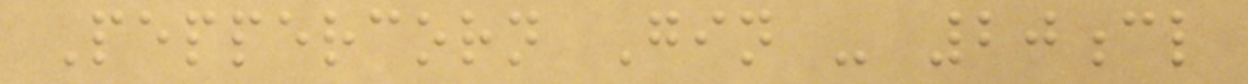Peppercorn Gin - 20cl
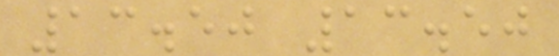13.50 13.50
